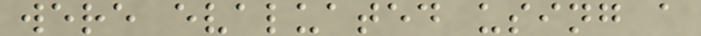were evaluated using a
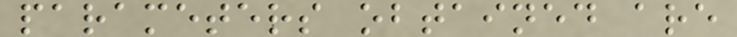parameters obtained are
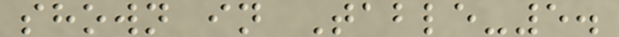shown in Table-5.
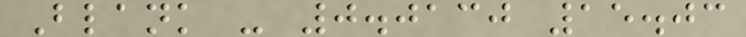Blank - 0.0130 15.03
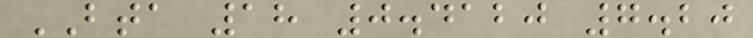BTA 18 0.4120 7.20
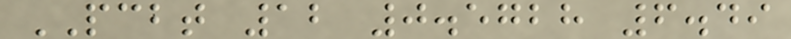PCBT 12 0.5728 6.49
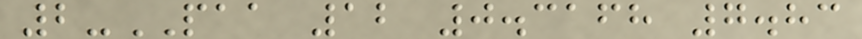2-PAA 12 0.3168 7.83
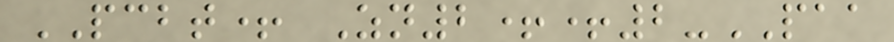PCBT+ Zn2++2-PAA
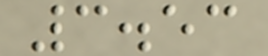3.53
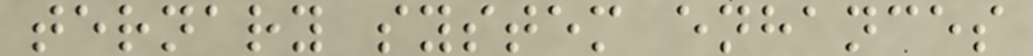ternary system enhances
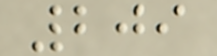209
